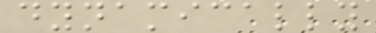dynamically
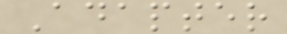Adapter
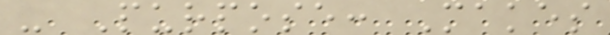- Purpose: Makes
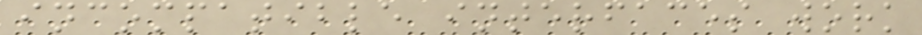incompatible interfaces work
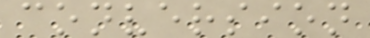conversion
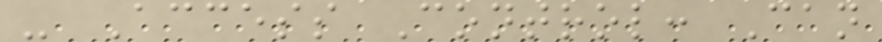- Access Control: Can
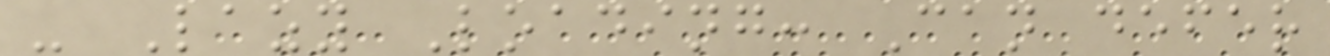- Lazy Loading: Can defer
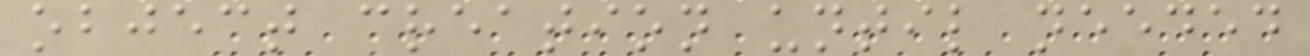object creation until needed
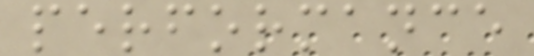performance
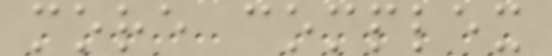more complex
